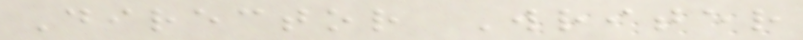Director Writer
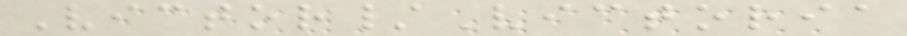Victor/Victoria
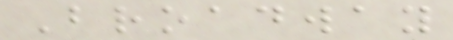Broadway
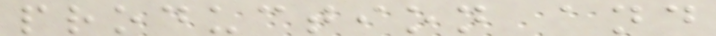production and
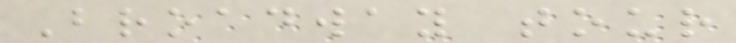Broadway tour
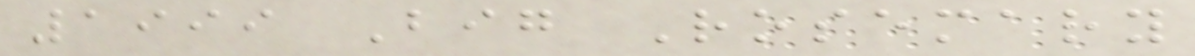1999 Big Rosemary
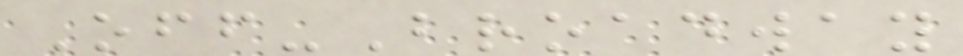Off-Broadway
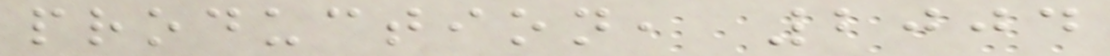production, 2004
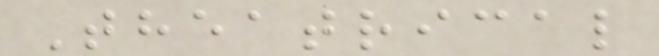Theatrical
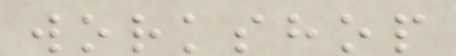workshop
